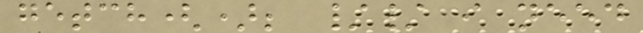getch(); // i need
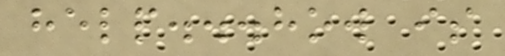help...how is
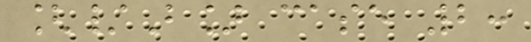[/B] case 2:
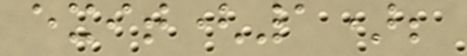exit(1);
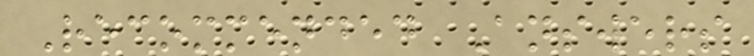Recommended Answers
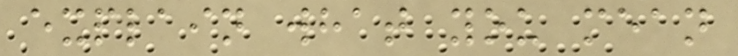explain what you mean
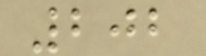202
